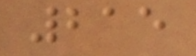215
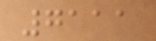7111
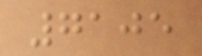7105
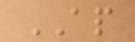AP
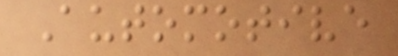Automotive
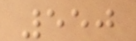550
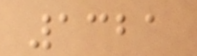1321
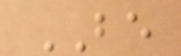BE
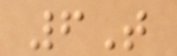6T
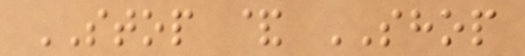STOP & SHOP
